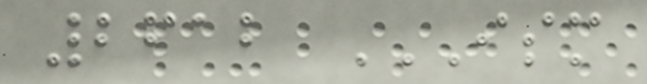2612 ISM
